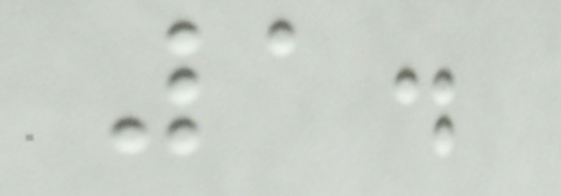1.
